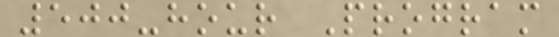500-hour Program
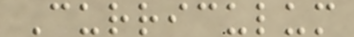Curriculum
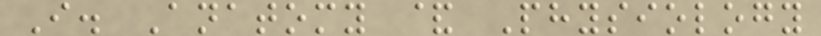I. Anatomy & Physiology
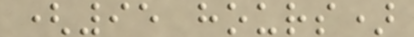(95 hours)
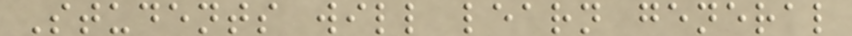Students will learn general
